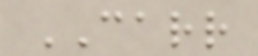CARR
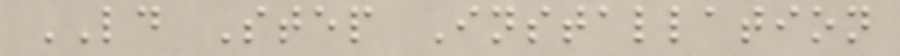LD Step Installation
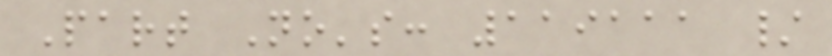Part No's: 119111 /
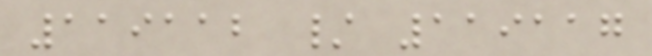119112 / 119117
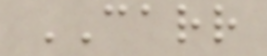CARR
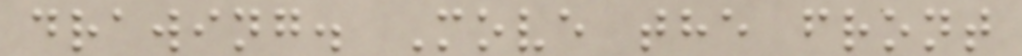drawing. Move the front
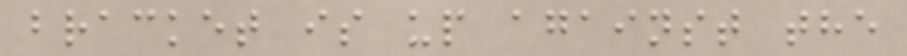bracket is up against the
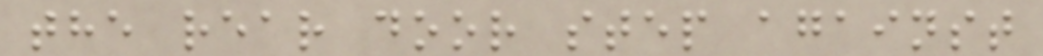the rear door step against
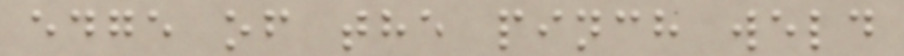edge of the pinch weld
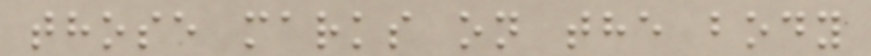those marks on the body
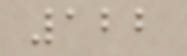122
